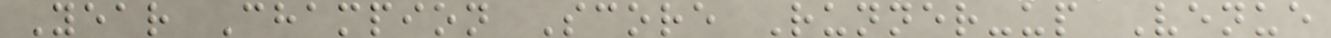Year Champion Score Runner-up Venue
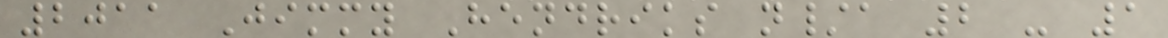2011 Jimmy Hendriks n/a 2 - 1
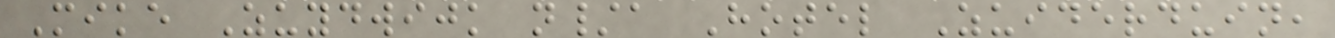Mike Zuydwijk n/a Hotel Zuiderduin,
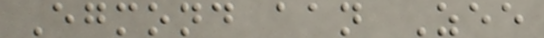Egmond aan Zee
